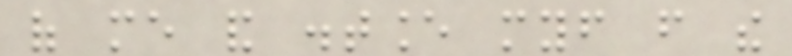of me and distance myself from the
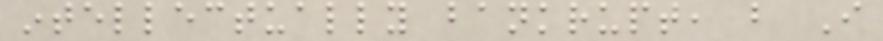intellectually bankrupt, but I
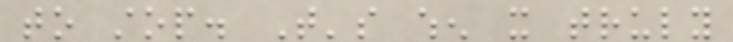to stop. That's when it truly
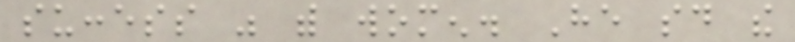success was with women. He said the
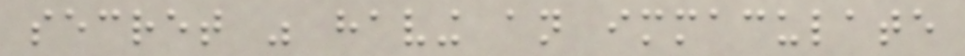secret was having an immaculate
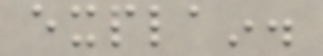explain.
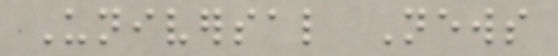Universal News
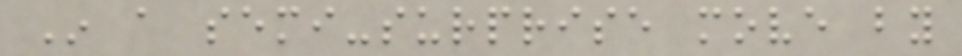In a semi-surprise move by
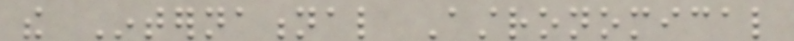the International Astronomical
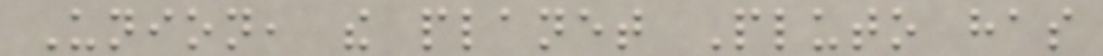Union, the planet Pluto has
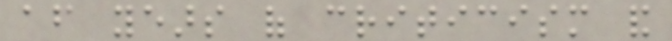after years of criticism and
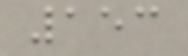153
